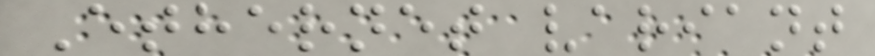Ethernet variant
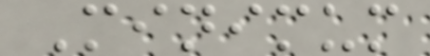Minimum
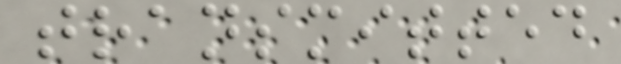transmitted
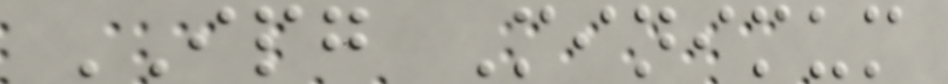IPG Minimum
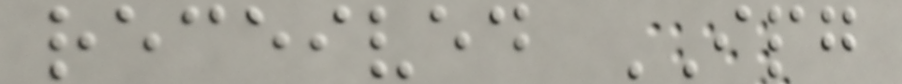received IPG
